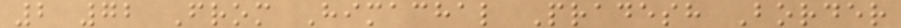2 72 From Himachal Pradesh Border
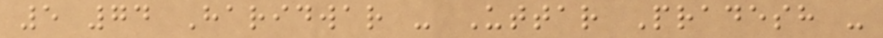5 74 Haridwar - Uttar Pradesh -
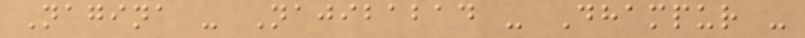Nagina - Najibabad - Dhampur -
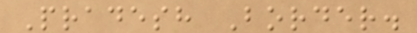Pradesh Border.
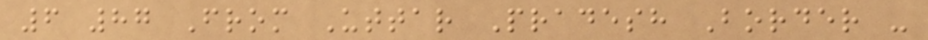6 87 From Uttar Pradesh Border -
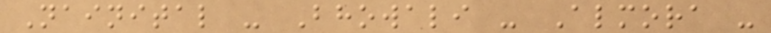Nainital - Bhowali - Almora -
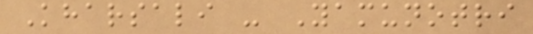Kharsali - Yamunotri
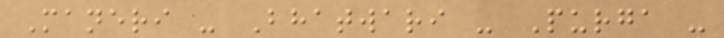Maneri - Bhatwari - Purga -
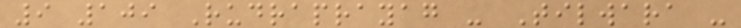9 109 Rudraprayag - Tilwara -
